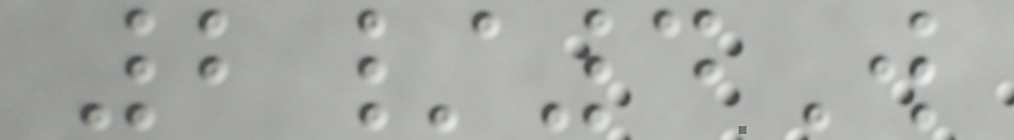2/4W
